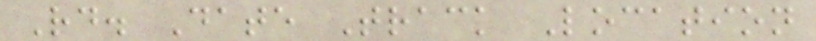Rd. Date Track Location
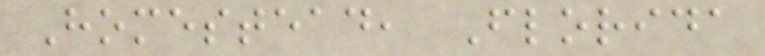Homestead, Florida
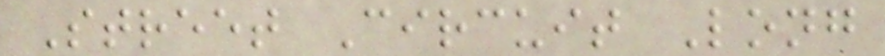Street Circuit Long
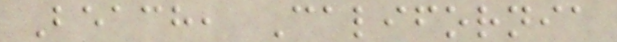Beach, California
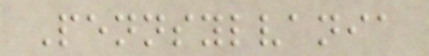Pennsylvania
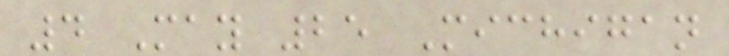4 May 25 Michigan
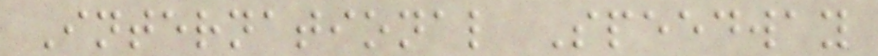International Speedway
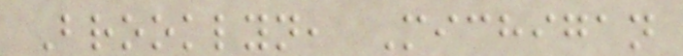Brooklyn, Michigan
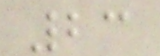23
